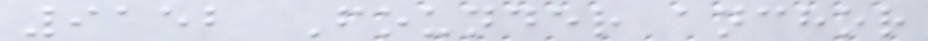9152 Founder anchor
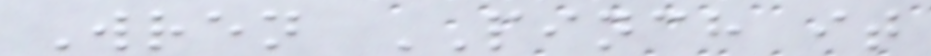Wren PINCH it
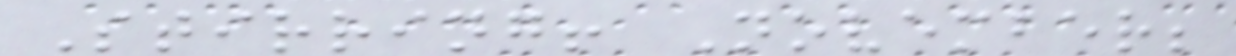Stirring! November;
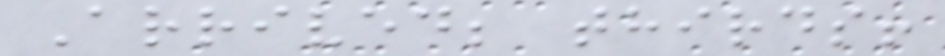Arrived; thirds!
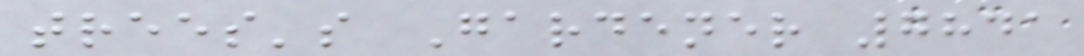trees's Gardener 7841
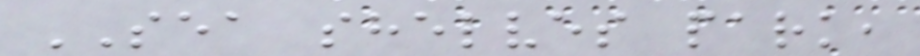SEA shelves park,
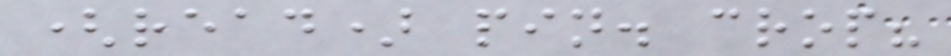(read) pin. crop?
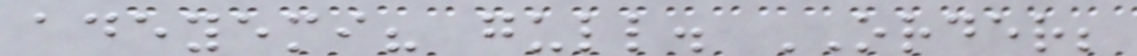adeyemi? gull. ORDER;
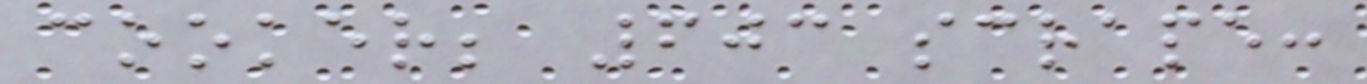cooker; 603 scrape:
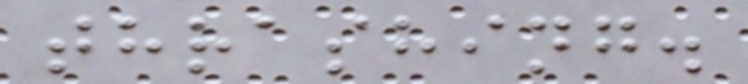thrashing.
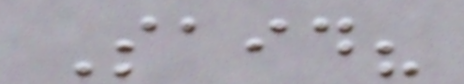Said?
